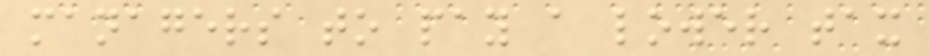managers to pay a lower tax
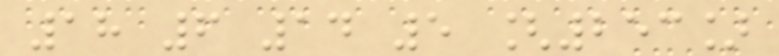18 6 14 5 [253]
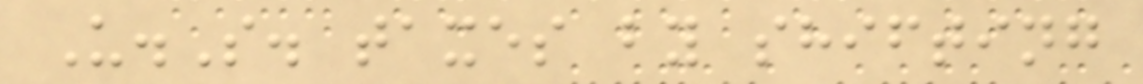U.S. taxes by shifting
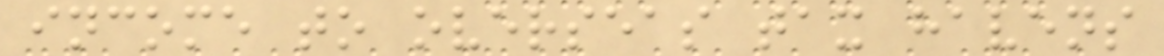income to overseas tax havens
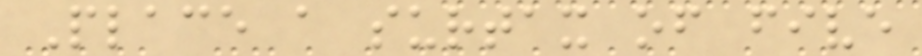Place a surtax of five
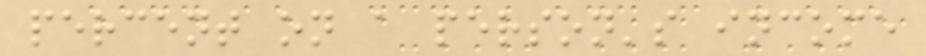percent on a person's income
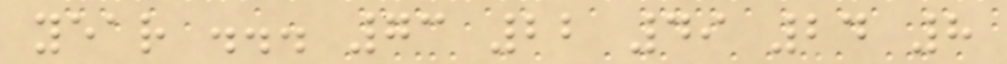year ... 73 22 49 24 8
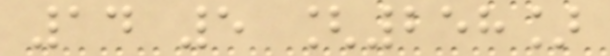14 5 [258]
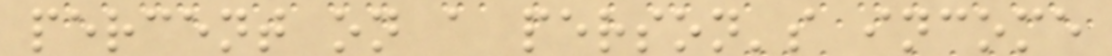percent on a person's income
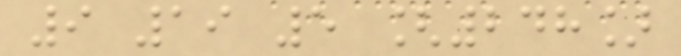9 19 5 [248]
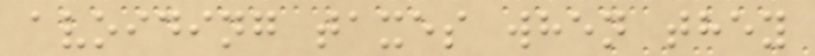avoiding taxes when they
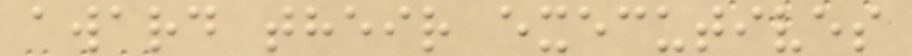award their executives
